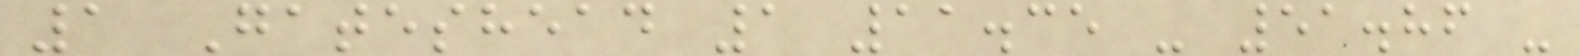1 Gateshead 1 11.35 - 51.86 -
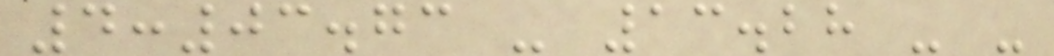4:03.73 - 13.28 - -
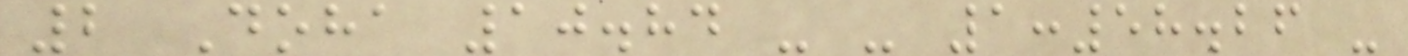2 Doha 10.84 - - 1:58.26 -
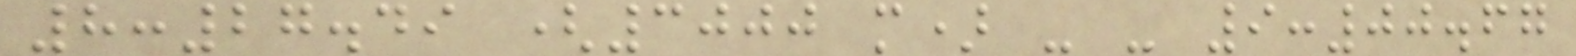8:27.49 (3000 m) - - 9:00.67
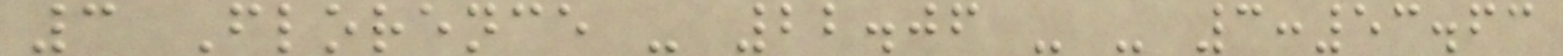3 Florence - 22.06 - - 3:53.63
